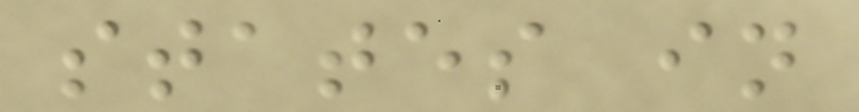states in
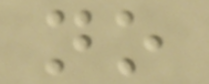no
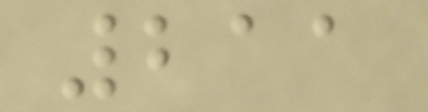211
